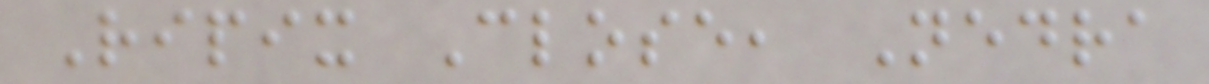Ripix Close, Nedra
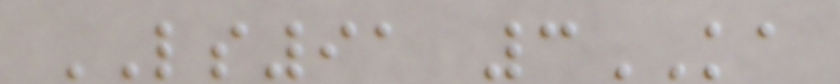LS91 3KA
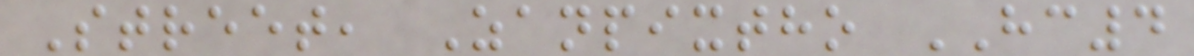Street, Zanpixtho HC4
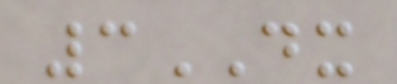3DX
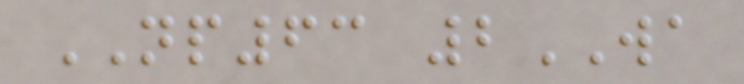NP63 2WA
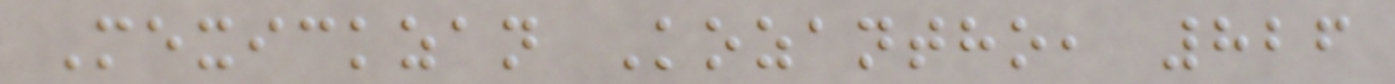Mexickzan Kozantho, 826
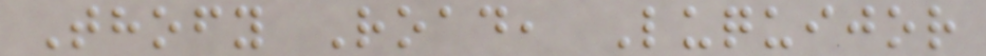Thofy Road, Luquijor
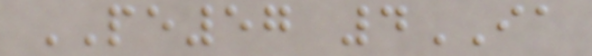PE57 4IA
